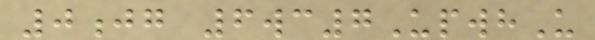0jg 6wc7UpwhU
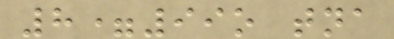8=99o tna
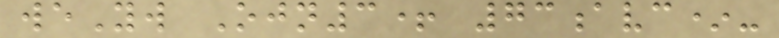weYw Ojn3+ 73avc*-
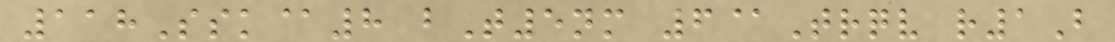118Ssk@8 bT5nm 6@Trqv r1B
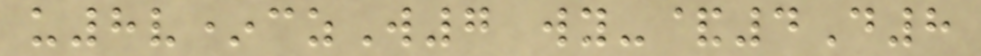u8v*czW7 wy-&4D8
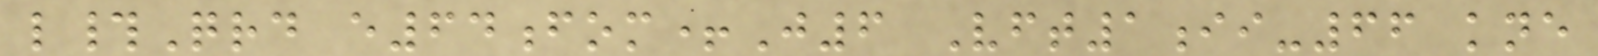l#Qrd e64fom+J6 Vft1ii-66 kne
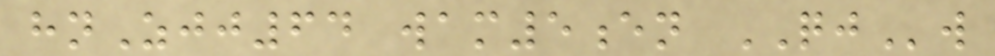hnZjj64 wam5en QJw
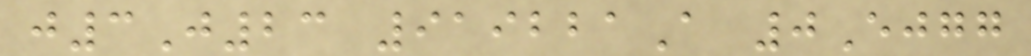j3J23 919221A 0Ejgg
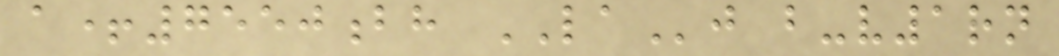a+7550bh LAj b-v1rn
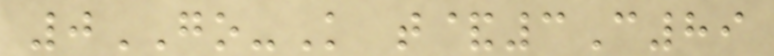0GO-K t&3C89
